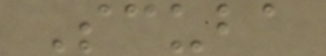Scuba
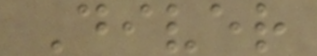Diver
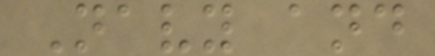Navy and
